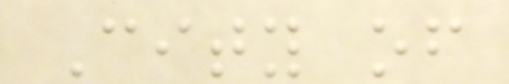City of
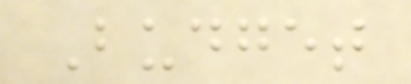Budget
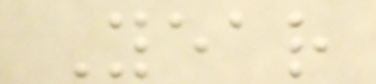Year
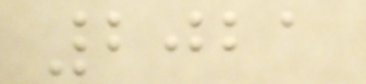2021
